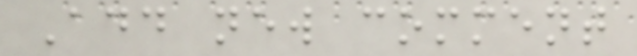Add new comment
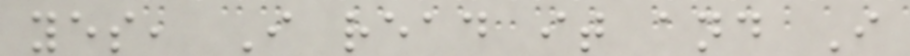yes, I read it and I
